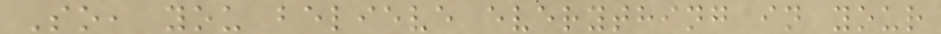So, you believe everything in your
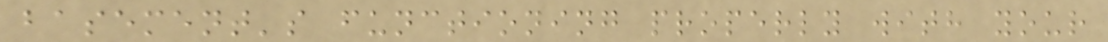basement's functioning properly with your
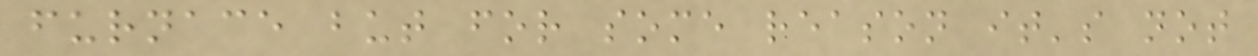furnace but for some reason it's not
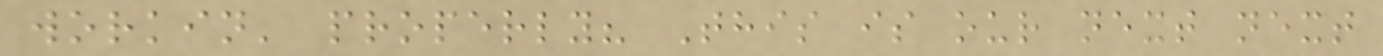workin' properly? This is our next next
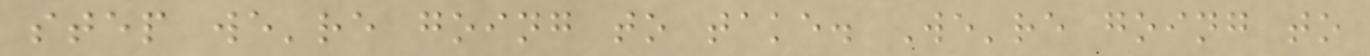step we're going to take. We're going to
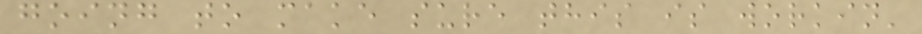going to make sure this is workin'
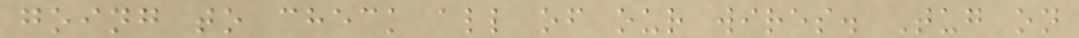going to check all of our wires. Tug on
